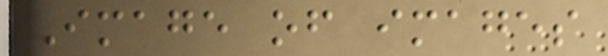Image of images
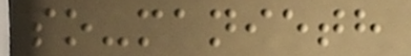so-manieth
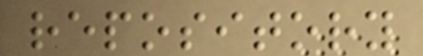repository
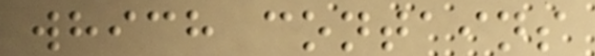which contains
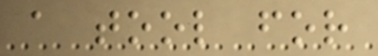a tool for
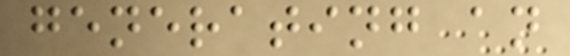generating an
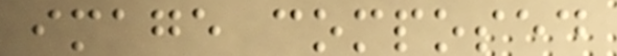image composed
